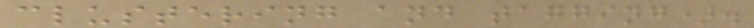clustering and tagging).
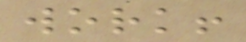work!
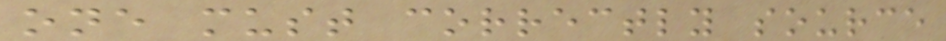one must correctly source
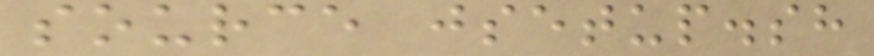source jsetup.sh
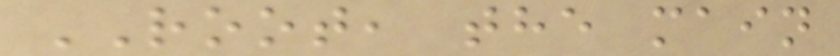ROOT, the main
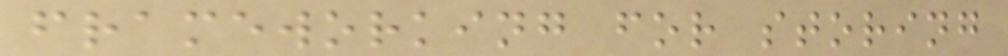frameworking for storing
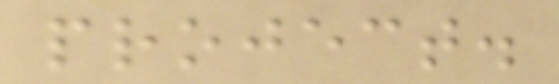project.
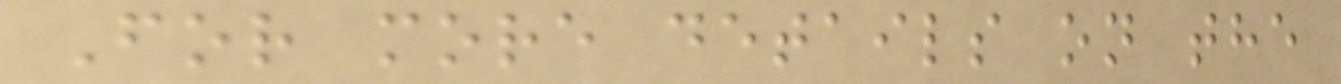For more details on the
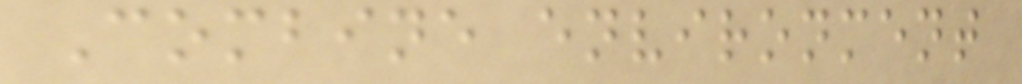Combine environment
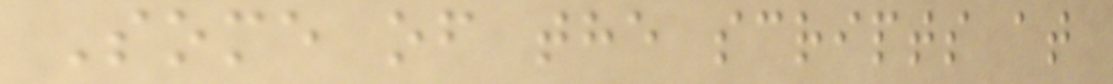Some of the scripts at
